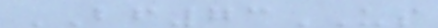BF73US
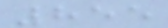855
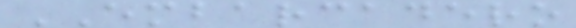EMBARCADERO
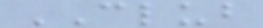CLUB
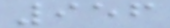956
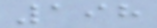198
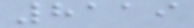8119
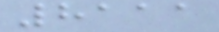8111
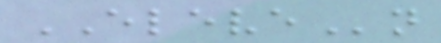ELEVEn
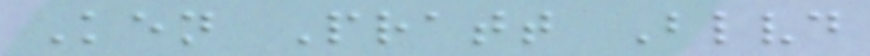Ken Pratt Blvd
